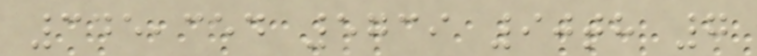345,354 5739 90th 7
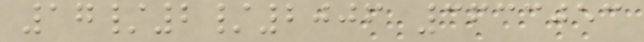17/2/2006 3633053
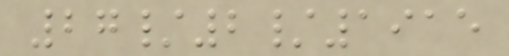27/2/1915
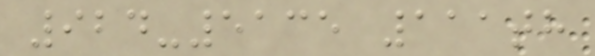924-5135 111th
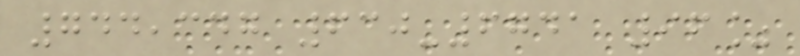744,347 630-6741 96%
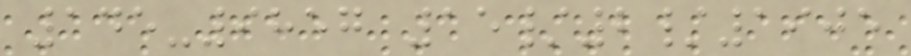145-9857 15/2/1905
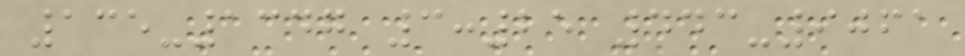135-1347 3:25 443-9061
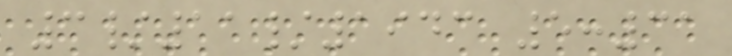3/11/1943 5:31
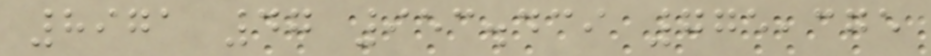8971 47 953.439 775,375
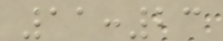11:23
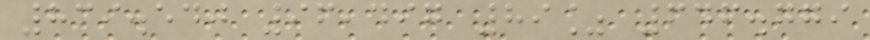839.540 96,497 89% 646.779
